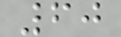60
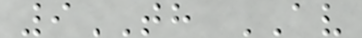9TH AV
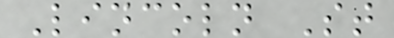Lincoln St
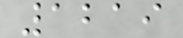1219
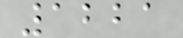1221
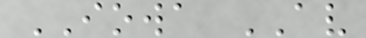IOWA AV
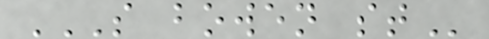S BOWEN ST
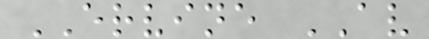ERVINE AV
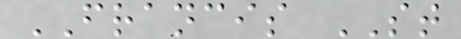FRANCIS ST
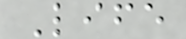Life
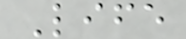Life
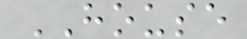HOUSE
